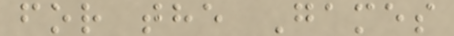for the Games
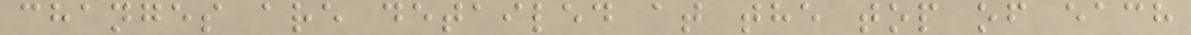changes are detailed at the top of each
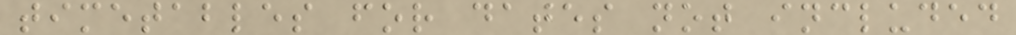timetables for dates not included
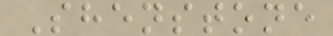Shenstone
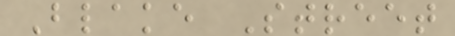Blake Street
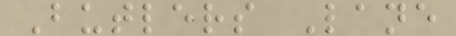Butlers Lane
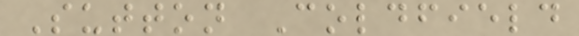Sutton Coldfield
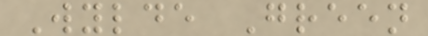Wylde Green
